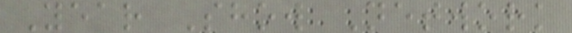Year Show Network
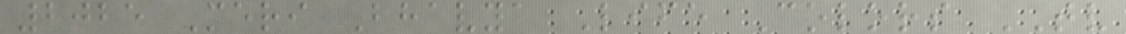2025 Meri Bhavya Life Colors TV
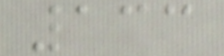133
